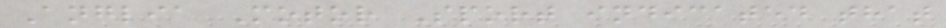Anglia Motor Sport indicated that
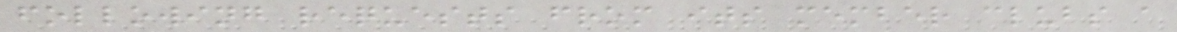following requests from its member clubs a
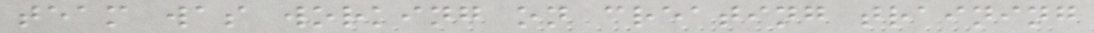team was working on creating training
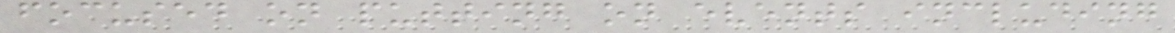focused on putting on events including
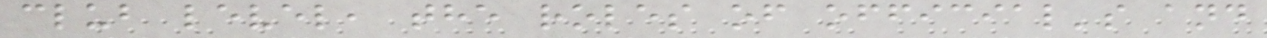club level, the roles of official's and
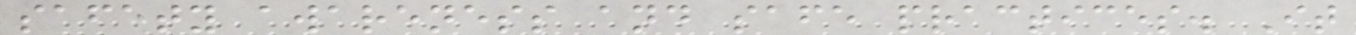safety awareness and safe practices. It
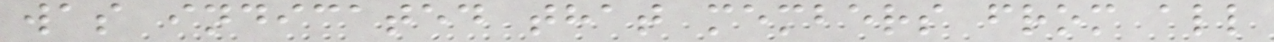was indicated that members from all
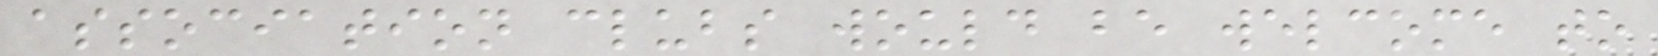association clubs would be welcome to
